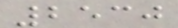2530
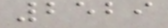2529
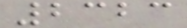2323
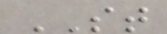ST
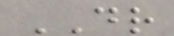DR
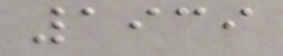1939
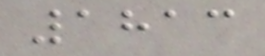1813
